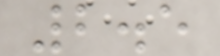2.5
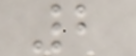2
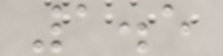1.5
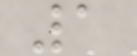1
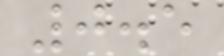0.5
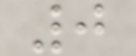0
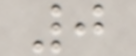0
